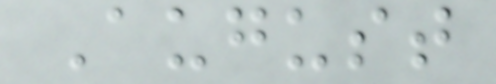August
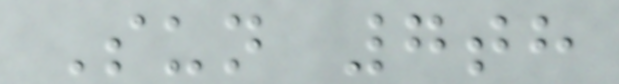Sun 7th
